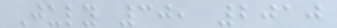July 30, 2010
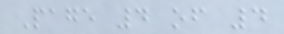Page 4 of 4
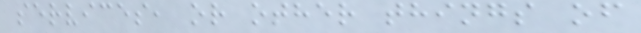services, or other things of
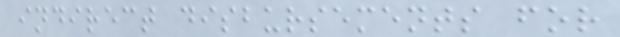indirect disbursements for
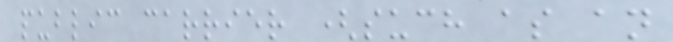public carrier (such as an
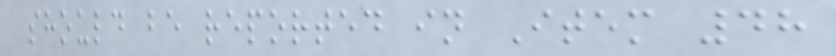should be reported in Item 48
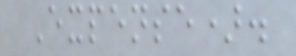Expense).
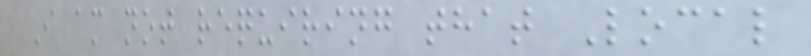I am not requiring that Local
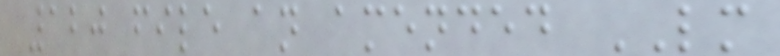120 file an amended LM
